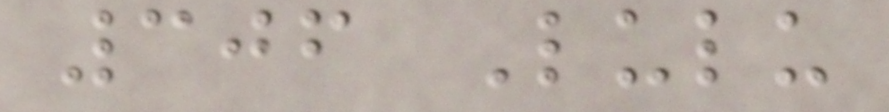306 Lulu
